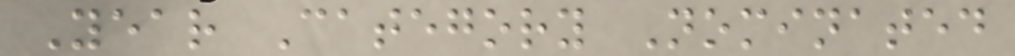Year Category Nominated
